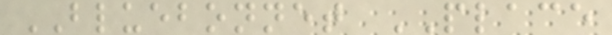BLUEBONNET PLACE
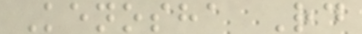Kenosha Rd
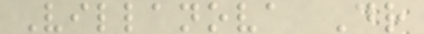Villanova Dr
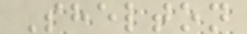Shelton
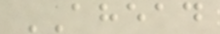AHEAD
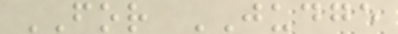FOR JUDGE
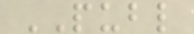PUBL
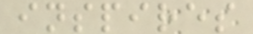inspires
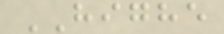HIGHE
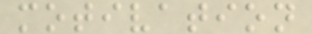motivation
